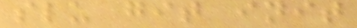slu git init
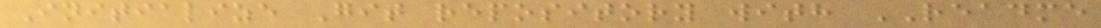Initialize Git repository with README
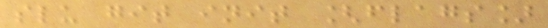slu git init [flags]
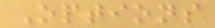Options
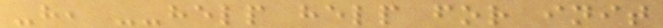-h, --help help for init
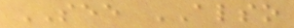SEE ALSO
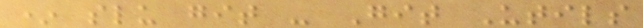* slu git - Git Utils
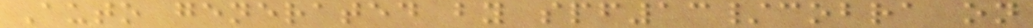Auto generated by spf13/cobra on
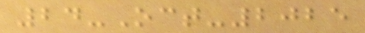24-Oct-2025
